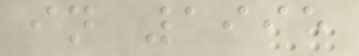in 1995
